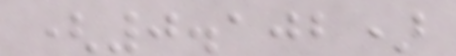(0.102)
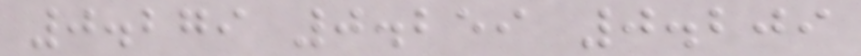0.279 0.259 0.209
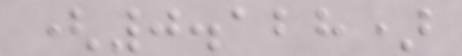(0.128)
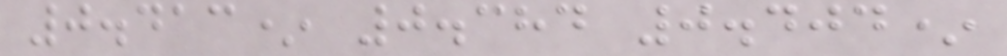0.413* 0.384 0.404*
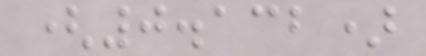(0.132)
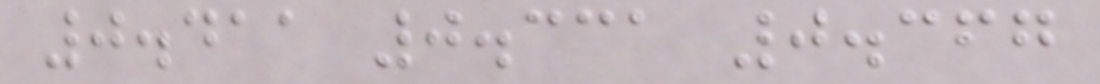0.411 0.331 0.367
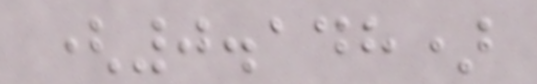(0.148)
